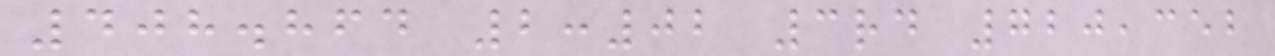408.864 2:02 3rd 720,352
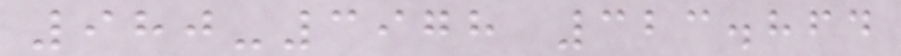980-3978 323.864
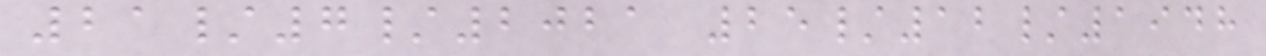21/7/2021 25/12/1948
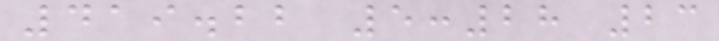419.22 5:28 23
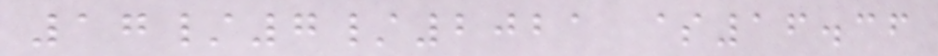17/7/2021 $16.36
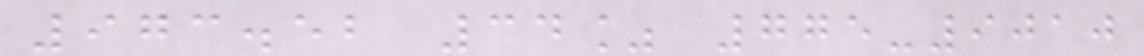973.52 34% 775-9010
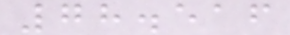78.516
